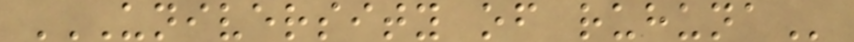UNIVERSITY OF RUHUNA
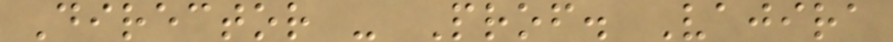Director - Prof. Vajira
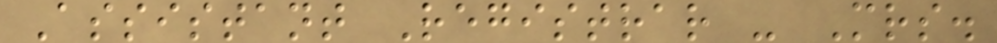Assistant Registrar - Mrs.
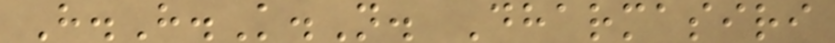H.H.K.N. Dharmasiri
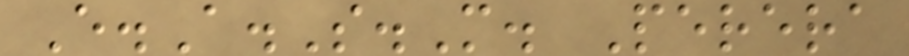E.A.S.M. Perera
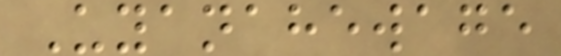Uyanahewage
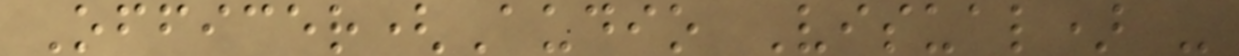Officer(Audio Visual) -
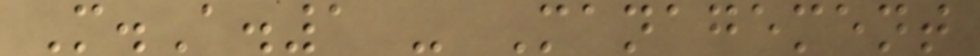M.A.1 - Management
